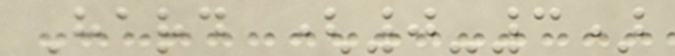Hard (0-3)
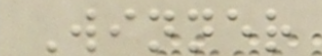Winner
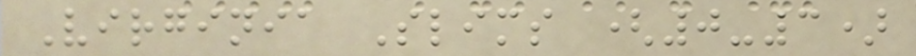Virginia Slims (0-3)
